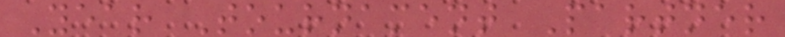Year Tournament Partner
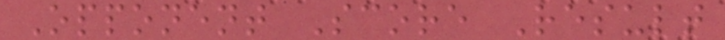Opponent Score Result
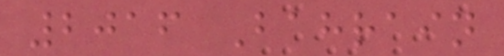2016 Bahrain
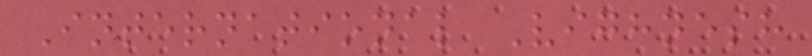International Vighnesh
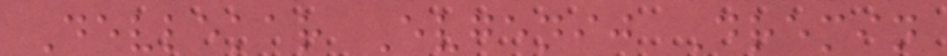Devlekar Evgenij Dremin
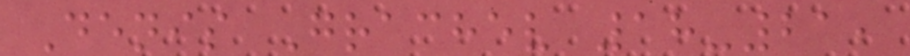Denis Grachev 18-21,
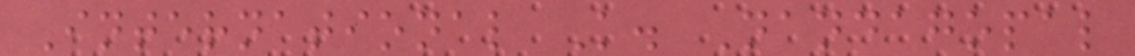International K. Nandagopal
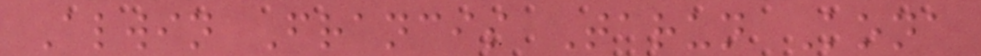Alwin Francis Tarun Kona
